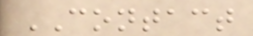CONTACT
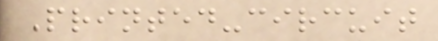Printed-circuit
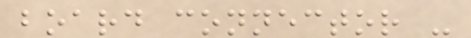board connector -
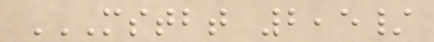MSTBT 2,5/
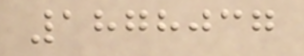1878037
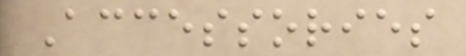Accessories
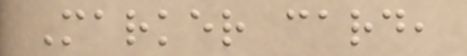Marker card,
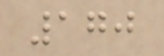170
